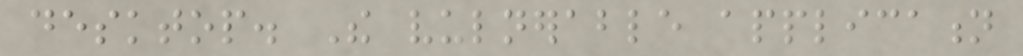desktop. The vulnerable application
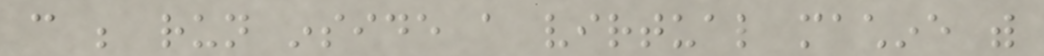can be run inside a virtual machine with
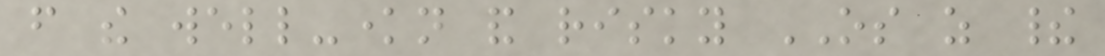from the well-known and risky OS as their
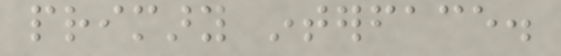primary interface.
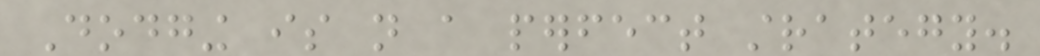Dodging is not a perfect strategy.
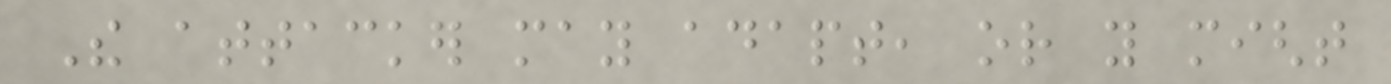The attacker may adapt, or you might
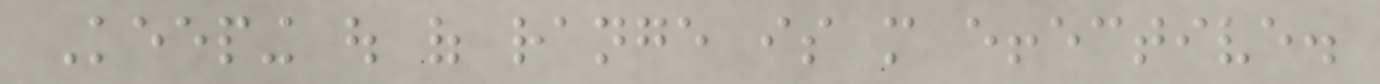Keeping out of range is more effective.
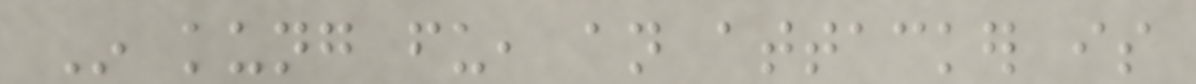In kung fu, an attacker is
